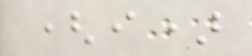(i)
